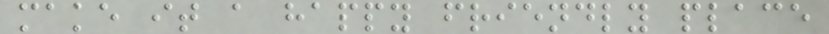make it a happy friendly place
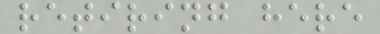retiring here
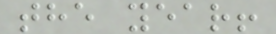the year!
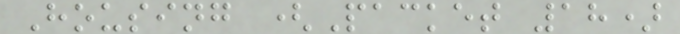Housing (Packet 18)
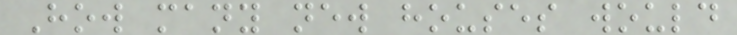How many new houses would
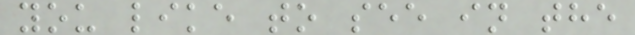you like to see in the
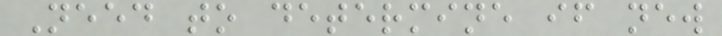Need to determine if new
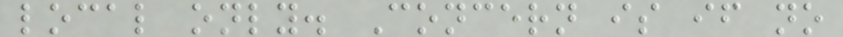local only. Concern is if no
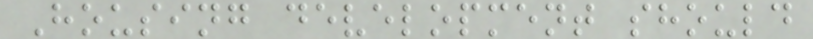Housing development should
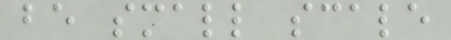be small scale
